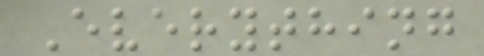Everything
